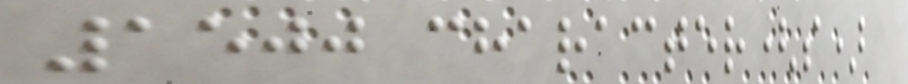1500 character(s)
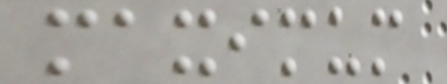maximum
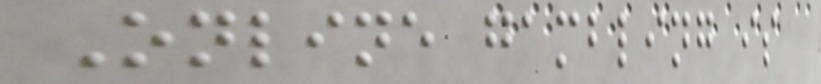Online gambling is
